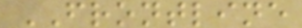FRONTLINE
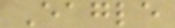Eagle
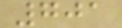701
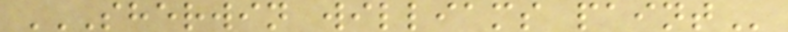SHERWIN WILLIAMS PAINT
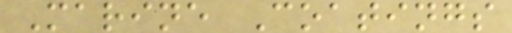Marine Coatings
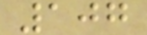107
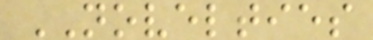NOVELTIES
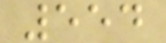554
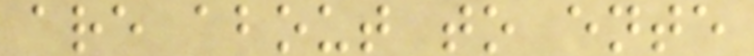are about to ente
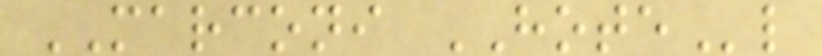MARCONI HOTEl
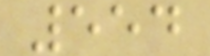554
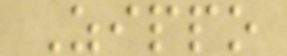Zippo
